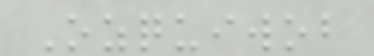Ozquiwob
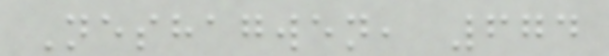Neshagwen, 674
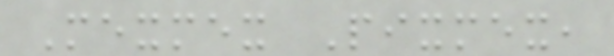Mexmex Pixmex,
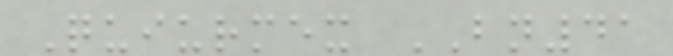Quiurmex BN41
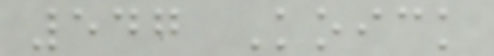547 Koick
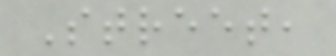Street,
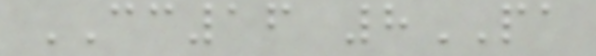CC16 8PA
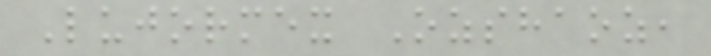Lujormex Ozshaoz,
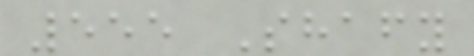555 Shafy
